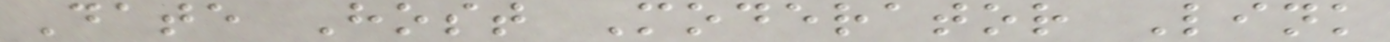Date Host Moderator Link
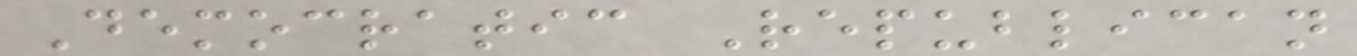Democratic Republican
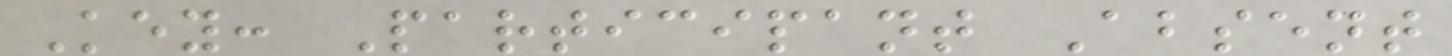Key: Participant Absent
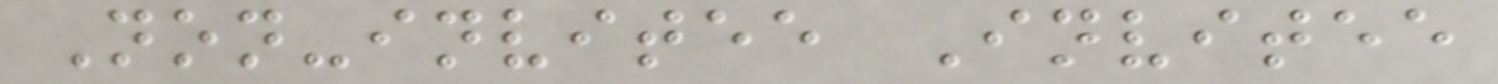Non-invitee Invitee
